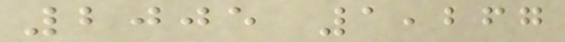2005 1,267
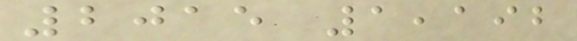2015 1,192
